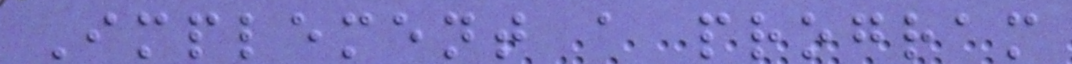Implement a program
